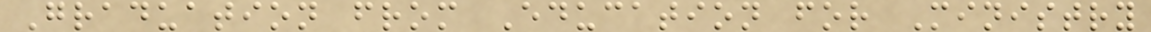Graduation from Education for Ministry
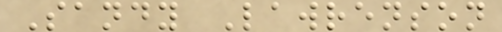Sandy Lawrenson
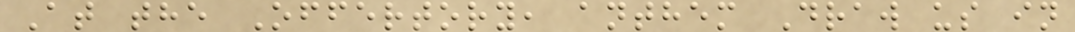At the Offertory, anthem Draw us in
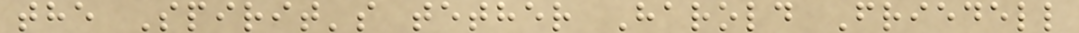the Spirit's tether Harold Friedell
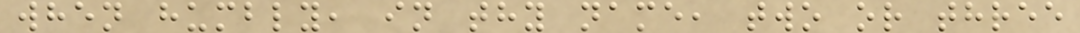when humbly, in thy name, two or three
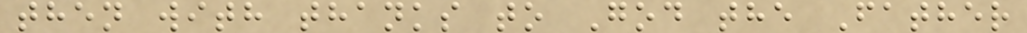then with thanks to God the Father
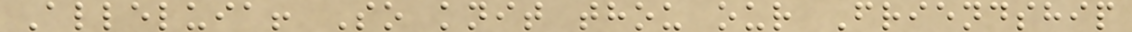Alleluia! So knit thou our Friendship
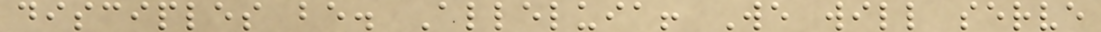disciples be. Alleluia! We will serve
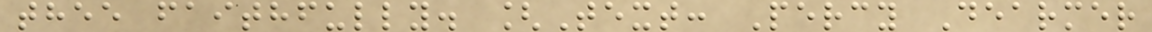thee faithfully. [Text: Percy Dearmer
